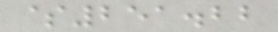$251.22
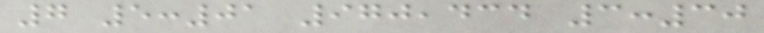7 5:01 970,434 3:30
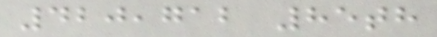420,712 85th
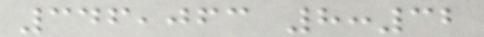346,063 8:32
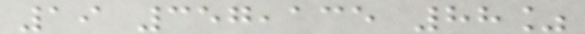19 357,135 88%
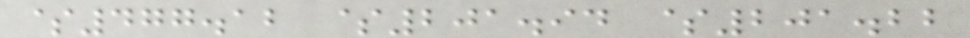$477.12 $201.94 $201.22
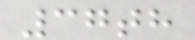37th
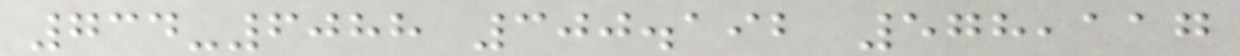734-6088 300.192 578,117
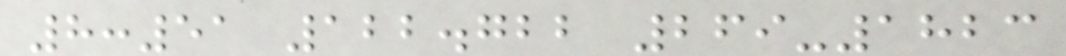8:51 122.722 269-1823
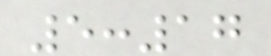5:17
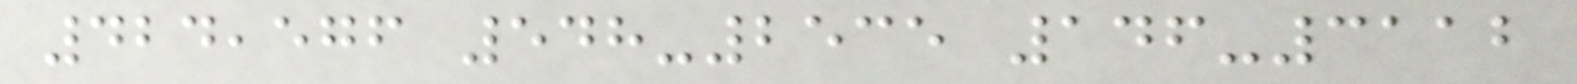424,576 548-2535 146-3112
